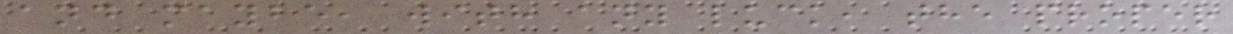and maybe, with any luck, the proper
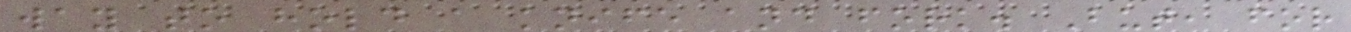way to hold a knife and fork. But, for
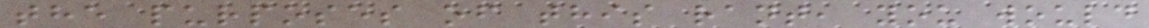the purposes of this rant, you would
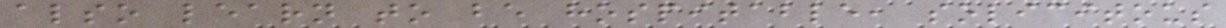also learn to be hospitable, solicitous
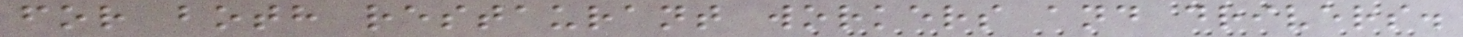for both restaurant workers and drivers.
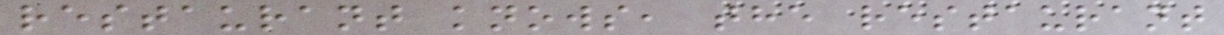restaurant knows, the restaurant
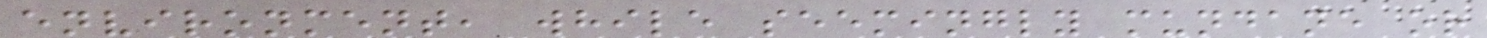environment, while seemingly mundane or
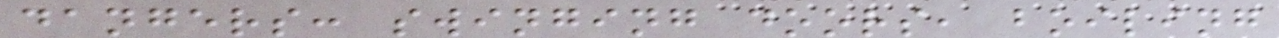dangers: swinging doors, boiling
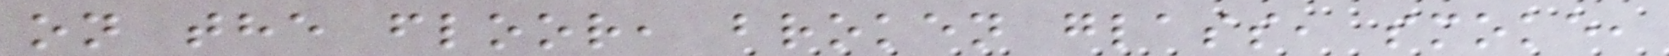on the floor, broken glass, smoke,
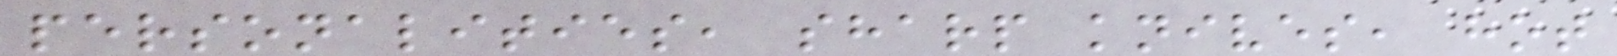personalities, sharp knives, hot
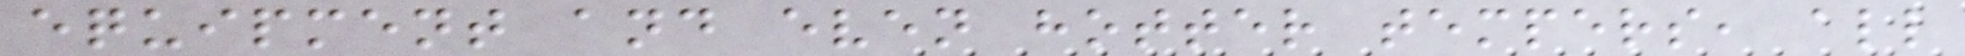equipment and even hotter tempers, all
